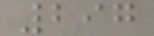297
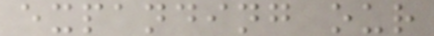expanding our
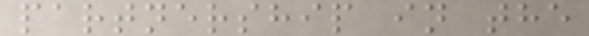partnership in the
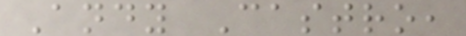Andy Castro,
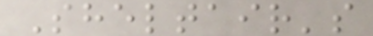Sheltair's
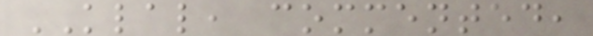KLAL, commented,
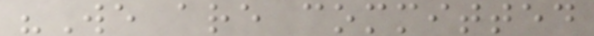"We are committed
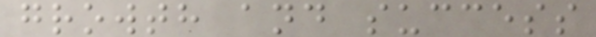growth and success
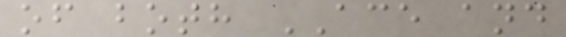of both ACE and
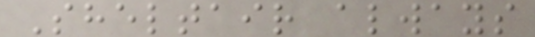Sheltair always
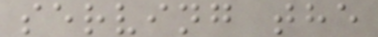serving the
